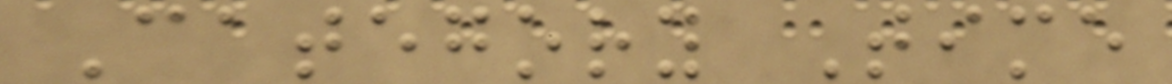Category Time
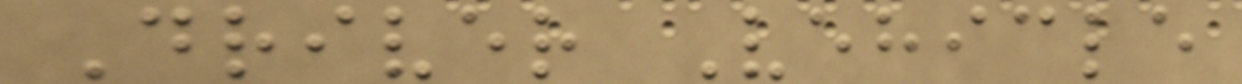Driver Vehicle
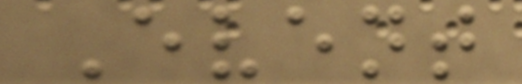Event
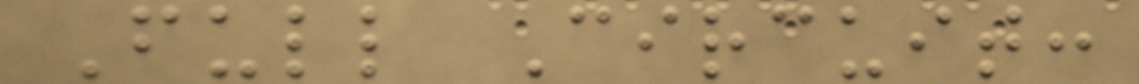Full Circuit:
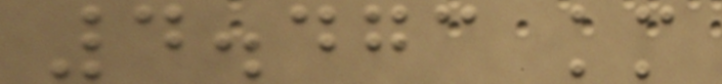4.473 km
